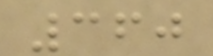360
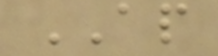AP
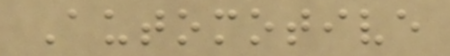Automotive
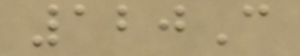120C
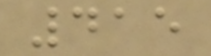415
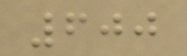600
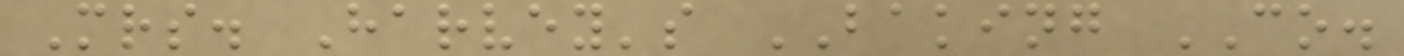Mrs. Harvey's BAKING CO.
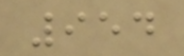954
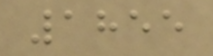1855
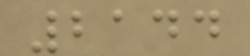2144
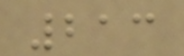213
